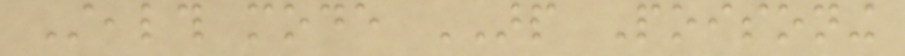Stealth mode ARP Poisoning
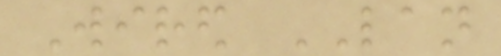Wired LAN
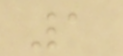1
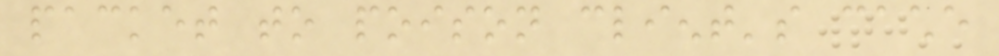packet to poison client's cache
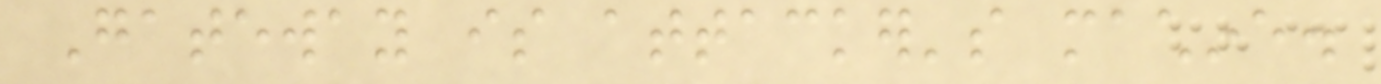Gateway is attacker's machine.
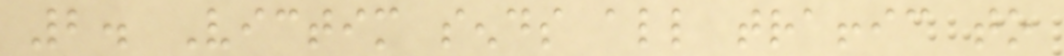2. Victim sends all traffic to
